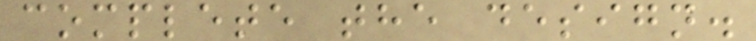complete the design.
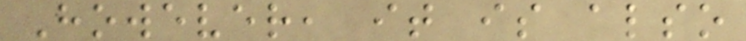However, it is also
